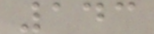143
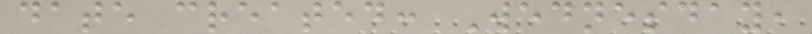date created: Wednesday,
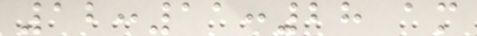12:11:28 am
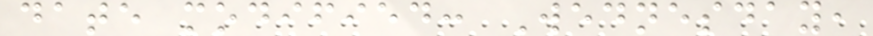date modified: Wednesday,
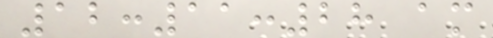12:11:28 am
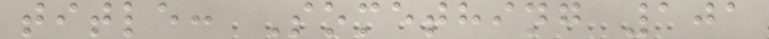title: Something 101
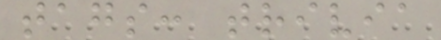tags: trivia
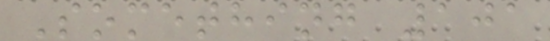Something 101
